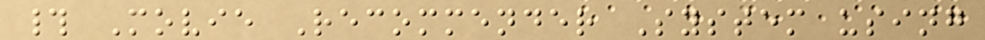# Movie Recommender System using
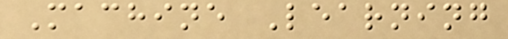Machine Learning
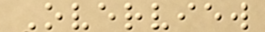Overview
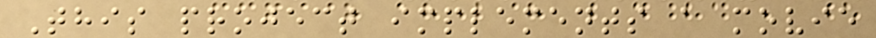This project implements a movie
